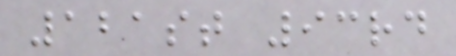121st 93rd
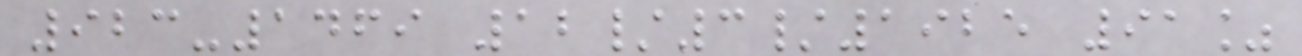923-1469 12/3/1925 91%
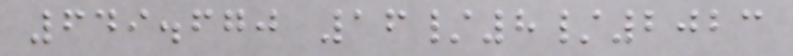649.670 16/8/2023
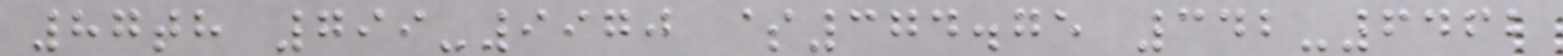87th 799-9970 $374.75 342-6462
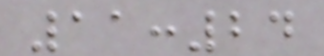11:24
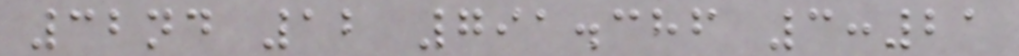32nd 12 791.386 3:21
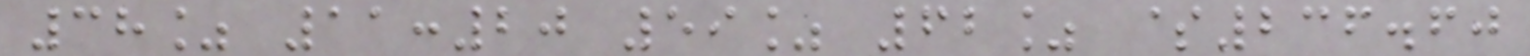38% 11:20 59% 62% $236.60
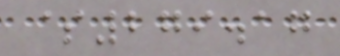$279.17
